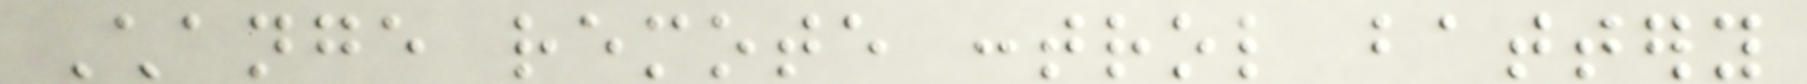Change remote control battery
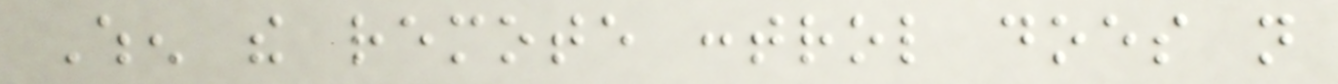When the remote control does not
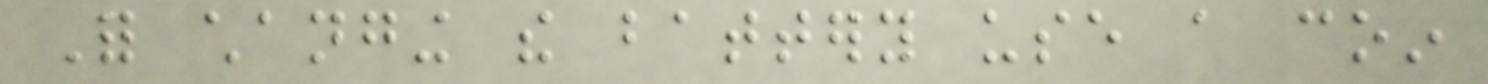For changing the battery use a coin
